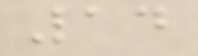14
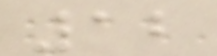12
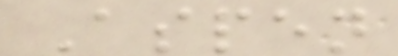Aspen
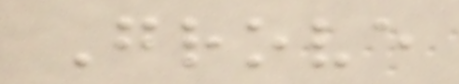Grove
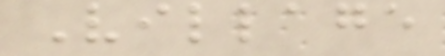Village
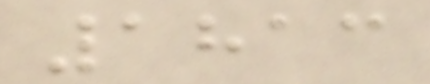1813
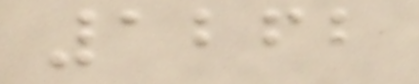1262
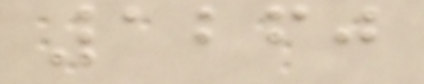1260
